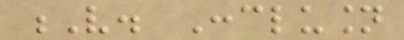V. Conclusion
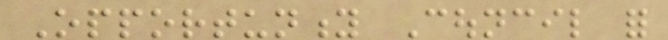Opportunity Council for
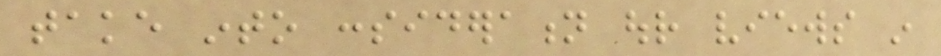take into consideration our views in
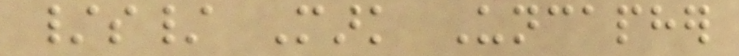/s/ Mark Uncapher
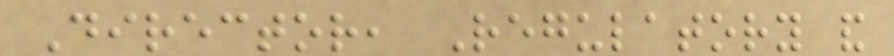Director, Regulatory and
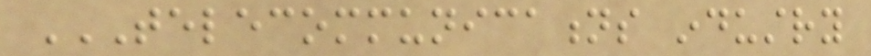TELECOMMUNICATIONS INDUSTRY
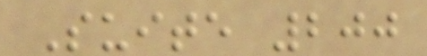Suite 200
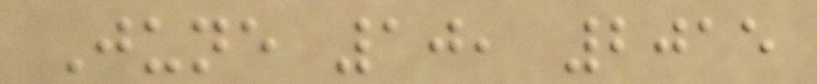June 10, 2015
